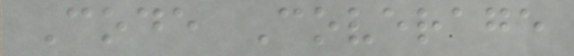Code Coverage
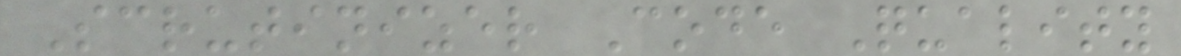Scrutinizer Code Quality
